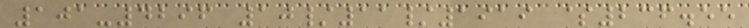101-4296 10/11/1919 $236.55
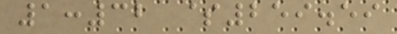1:32 $259.59
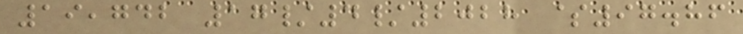19,742 17/4/2028 $97.86
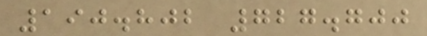190.802 727.700
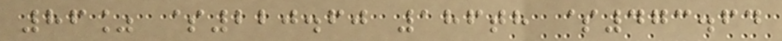86% $220.60 186th $473.64
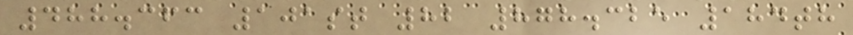488.363 101st 82 878.325 184th
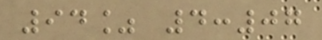94% 4:07
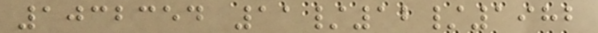1032354 11/12/1982
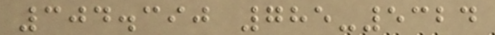304.390 785-5324
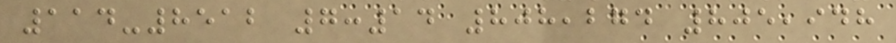114-8512 7:14 808,274 805,948
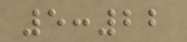5:22
